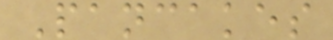Pancakes
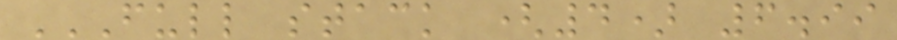FULL STACK (4) 6.99
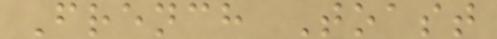French Toast
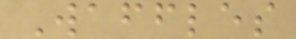Waffles
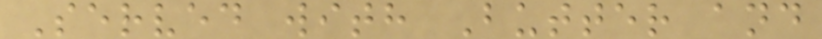Served with Butter and
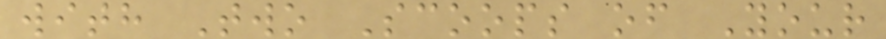with Two Scoops of Your
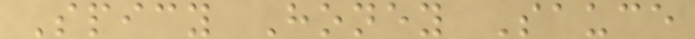Spicy Honey Sauce
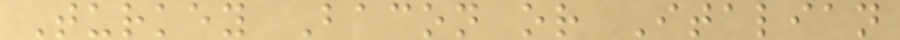Turkey Bacon or Italian
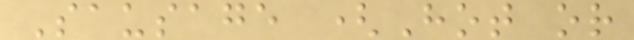Sausage (Hot or
